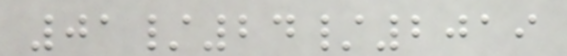01/24/2019
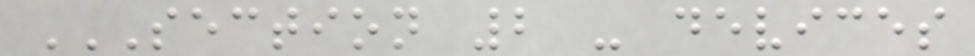SECTION 2 - DEVICES
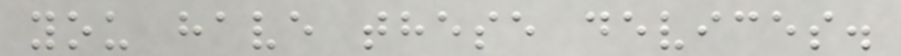you have these devices.
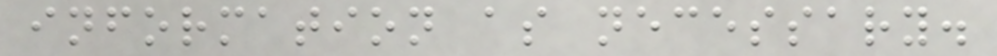information as necessary.
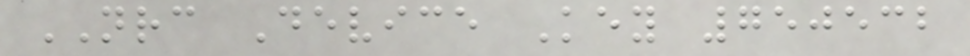NRC Device Key 750532
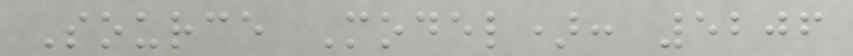Source Model): 5206
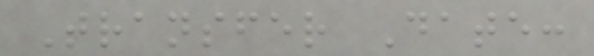Transfer Date:
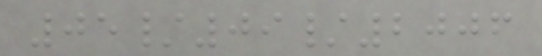05/09/2006
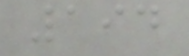194
